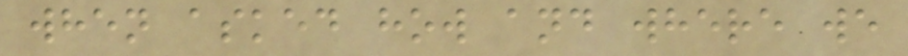when asked how and where we
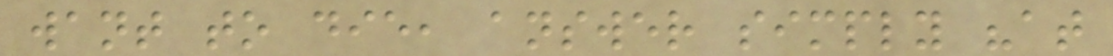want to die, answer simply "at
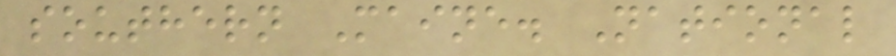southern Maine. National
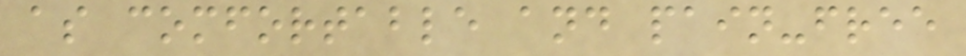as comfortable and pain-free
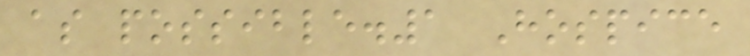as possible.1 Hospice
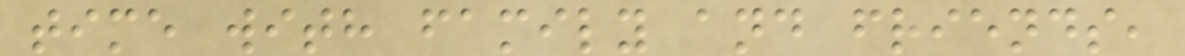time with family and friends,
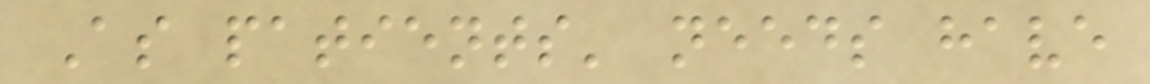As patients' needs have
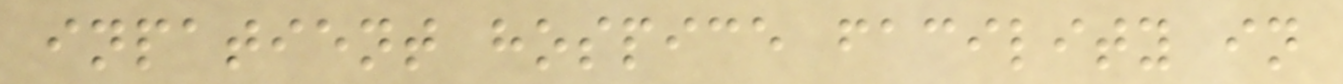inpatient hospice facility in
